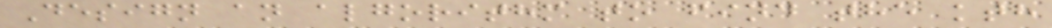Design an algorithm to find the kth
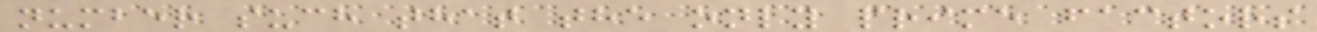number such that the only prime factors
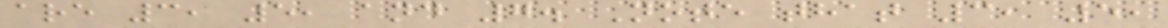are 3, 5, and 7. Note that 3, 5,
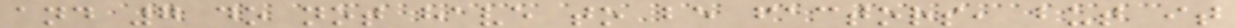and 7 do not have to be factors, but it
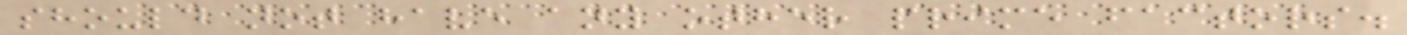should not have any other prime factors.
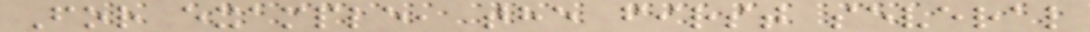For example, the first several
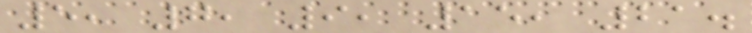5, 7, 9, 15, 21.
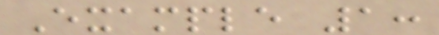Example 1:
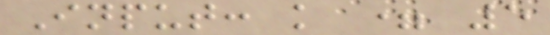Input: k = 5
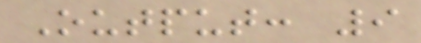Output: 9
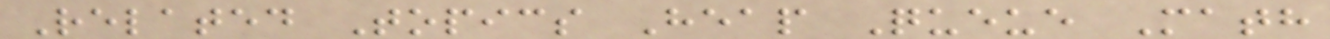Related Topics Heap Queue Math
